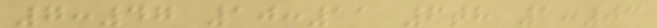7:47 10:11 6th 1:03
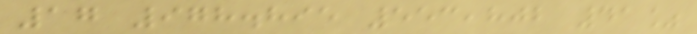17 978.895 553,802 41%
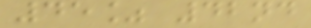45% 42nd
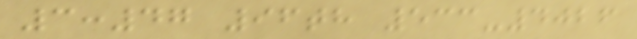3:47 96th 533-4026
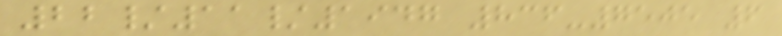22/11/1947 836-7505 6
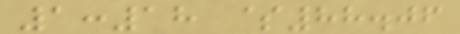1:18 $88.06
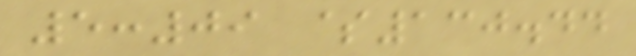5:09 $130.44
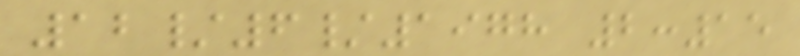12/6/1978 2:15
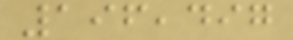196,497
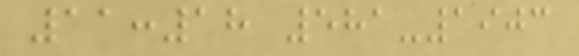11:18 581-1903
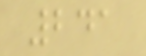241
